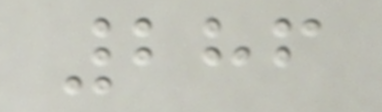286
